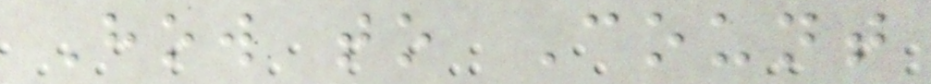How to Count
